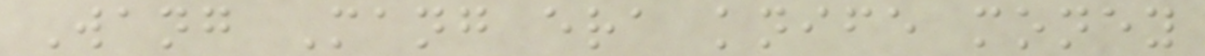Wang Mang era knife money
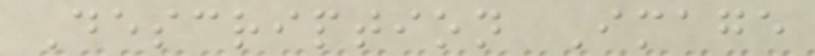Description Image
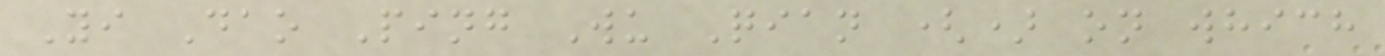Yi Dao Ping Wu Qian () on which
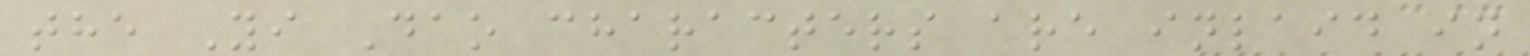the Yi Dao characters are inlaid in
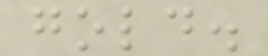gold.
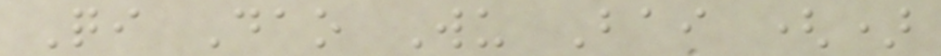Qi Dao Wu Bai ()
